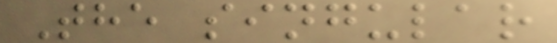The singular
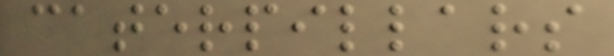caterpillars
